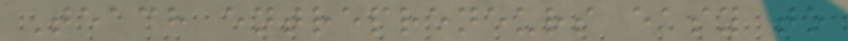Teach entrepreneurs easy to
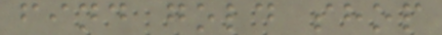find gold shop
